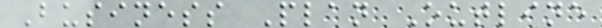Business Plan Outline
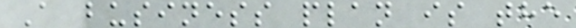A business plan is the
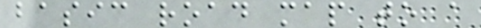basic road map to a
